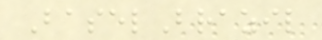BaselBrazil
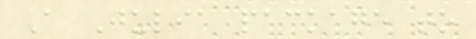A Julia package to
